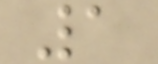1
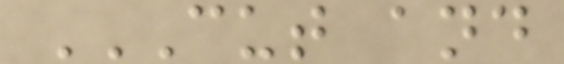CUT AND
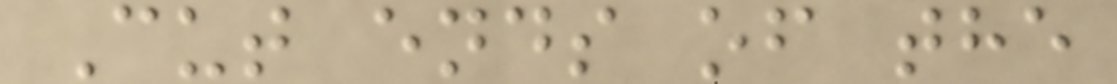Cut ends of the
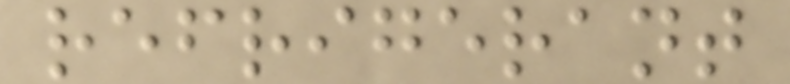refrigerant
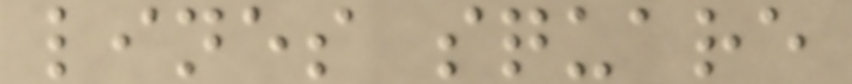lines square
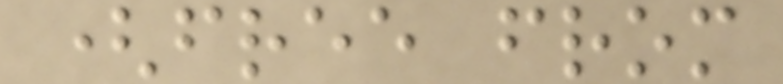(free from
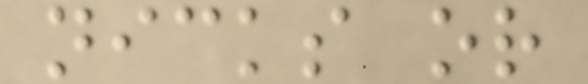nicks or
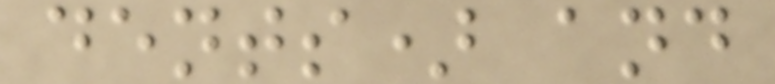dents) and
